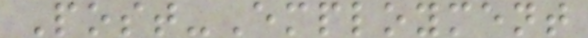Post-Employment
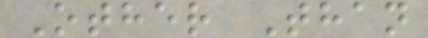Other Than
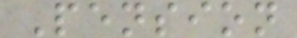Pension
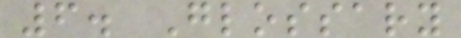6. Glossary
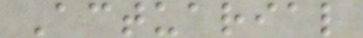Actuarial
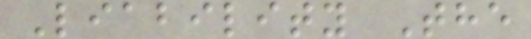Liability The
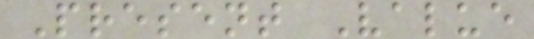Present Value
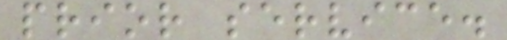prior service.
